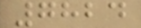7824
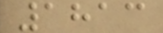1813
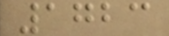1723
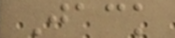Jack
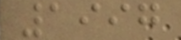1997
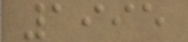1995
